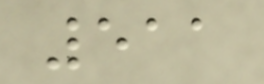511
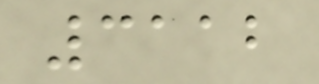3112
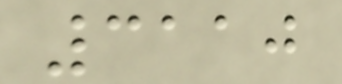3110
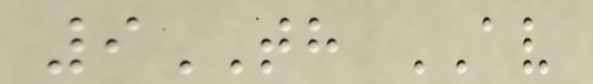9TH AV
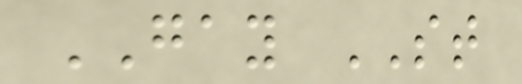GAY ST
